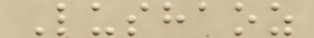Lushaoz
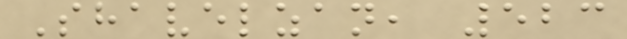Shavelzan, 523
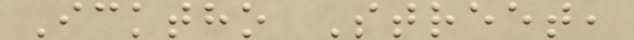Icktho Street,
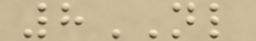8NL
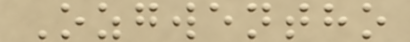Ozgwentho
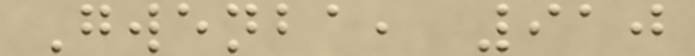Gwenba, 910
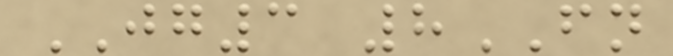JG3 8FN
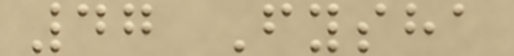47 Fysha
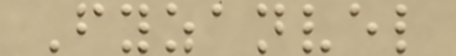Fyzanvel
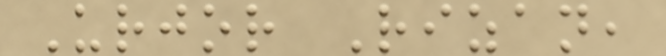Urjor Rizan,
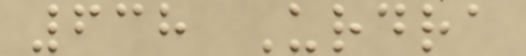638 Urdra
